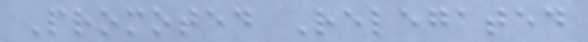Promoted Relegated
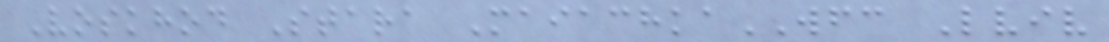Voskhod Stara MaiachkaWFC Lviv
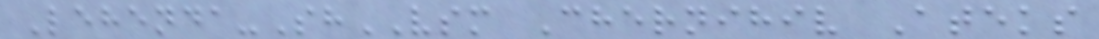Lehenda-ShVSM Chernihiv Ateks
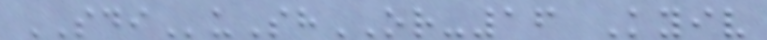SDIuShOR-16 Kyiv
